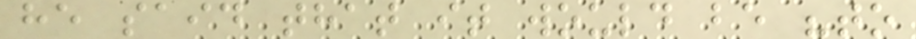he said that it would be "to
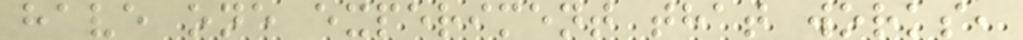have one experiment that works,
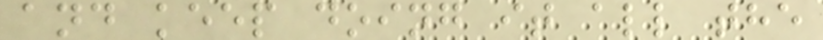and keep doing it all the
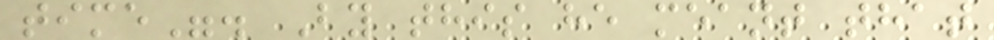time". By this he meant that
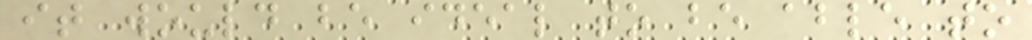it would be ideal to be able to
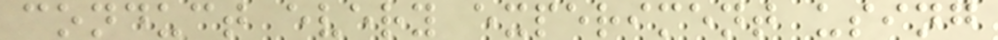conduct every experiment using
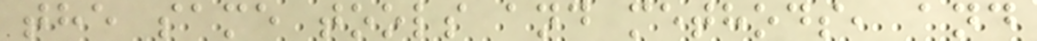the same tools and methods, and
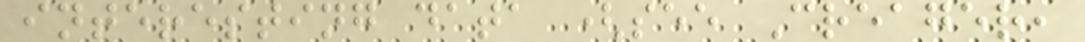interesting data (see Creager,
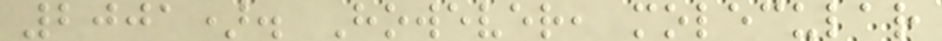2001). However, molecular
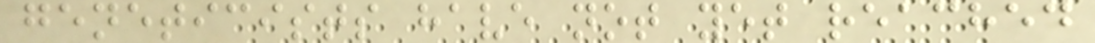geneticists have not yet reached
